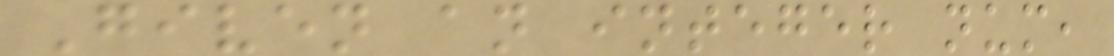Given an integer num,
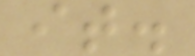it.
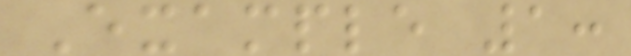Example 1:
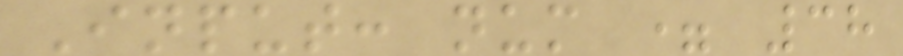Input: num = 38
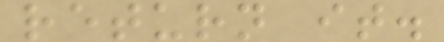return it.
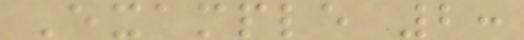Example 2:
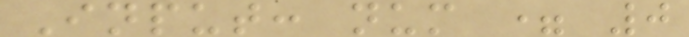Input: num = 0
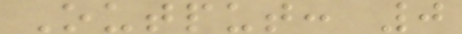Output: 0
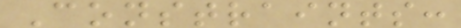Constraints:
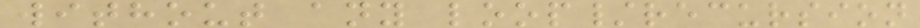without any loop/recursion
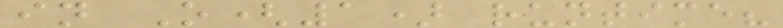in O(1) runtime?
